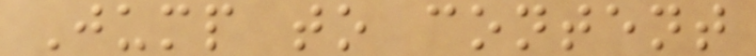Jump to content
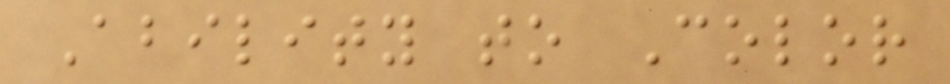Ability to Color
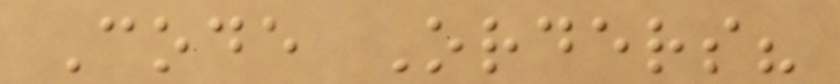Code Orders?
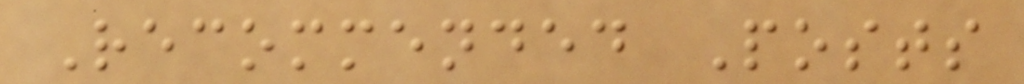Recommended Posts
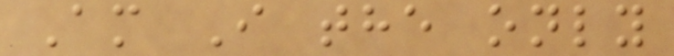Am I the only
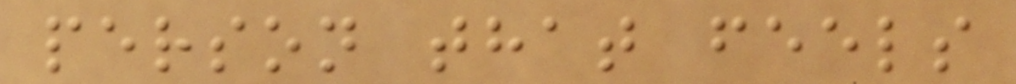person that feels
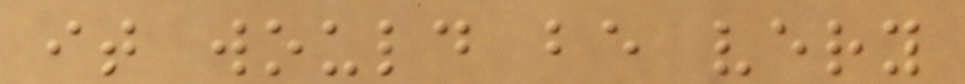it would be very
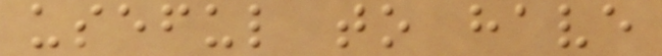useful to have
